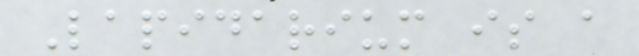Lapidarium is a
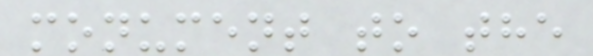monument to the
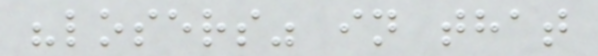"losers" in that
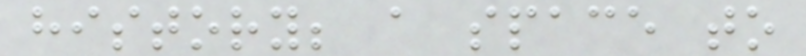history; a space to
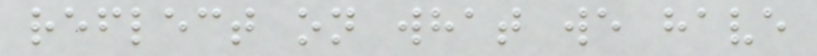reflect on what we have
